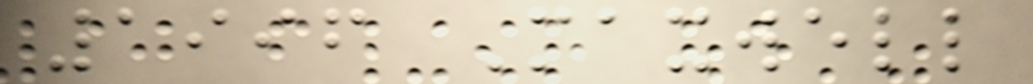1996 Maxwell
